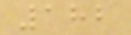182
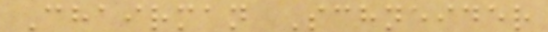Chairman Schneider
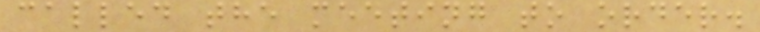called the meeting to order.
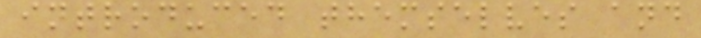introduced themselves and
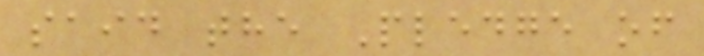said the Pledge of
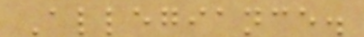Allegiance.
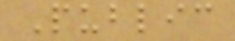Public
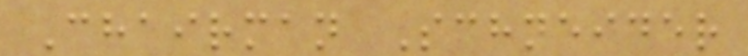Chairman Schneider
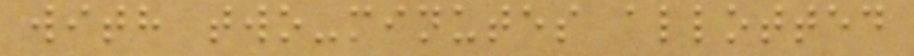with two-minutes allotted
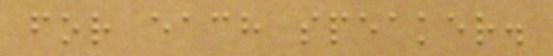for each speaker.
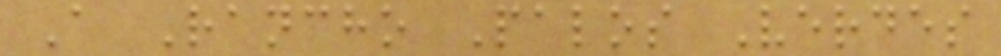A Rancho Palos Verdes
